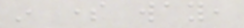in some way,
